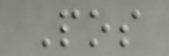Pos
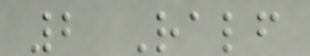2 Ralf
